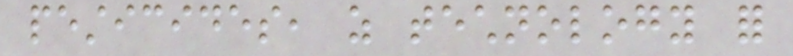pesticides, as technology for
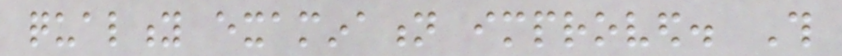quality examination improved. This
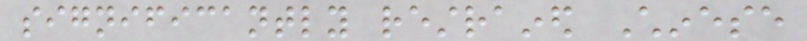significantly restrained Chinese
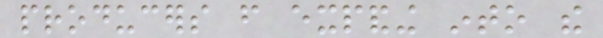producers from expanding into the
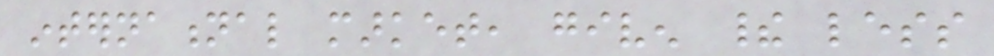international market, given their less
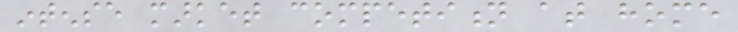intense market competition at home
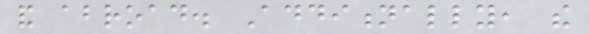and abroad. Additionally, the
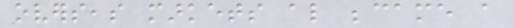overseas markets also became a
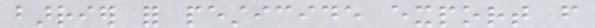barrier for pesticide export from
